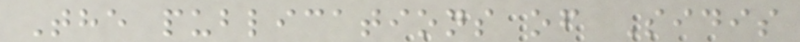The publications of Sidis
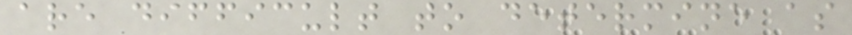are difficult to determine as
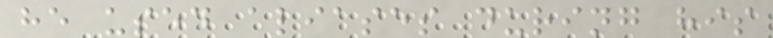he used aliases during his
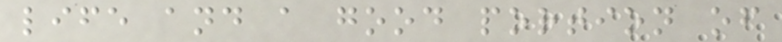life and a good portion of
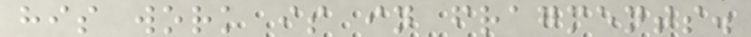his work is in fragments.
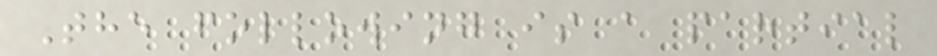The following is a partial
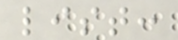list:
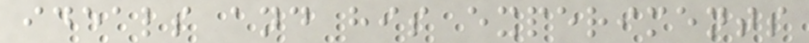ideals and his experiments
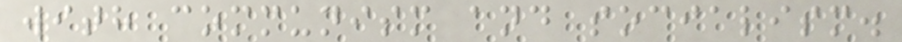with communism and socialism.
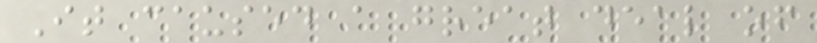It caused a great deal of
